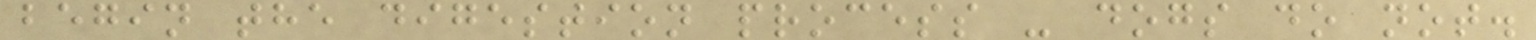begin the digestion process - dogs do not.
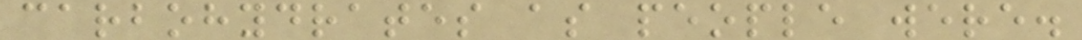carbohydrates as people were.
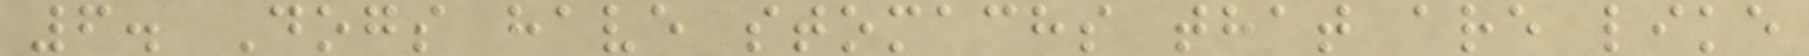6. Dogs have stomachs that are like
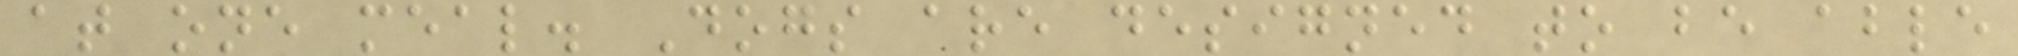at one meal. Dogs are designed to be able
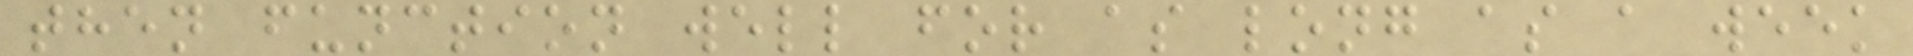then function well for as long as a week
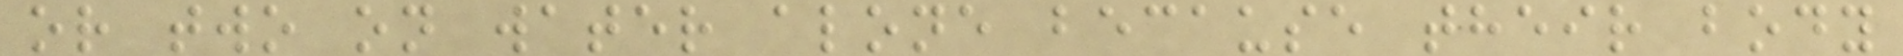or two on water alone because their body
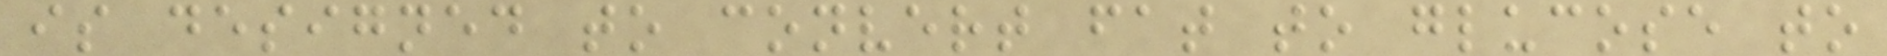is designed to convert fat to glucose to
